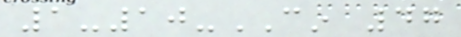1-10-CIN 47
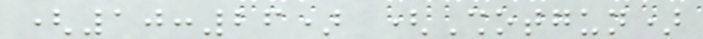(10:26) (Shotgun)
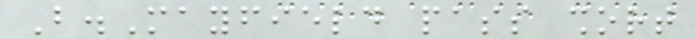B.Mayfield pass short
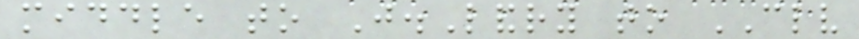middle to J.Landry to CLV
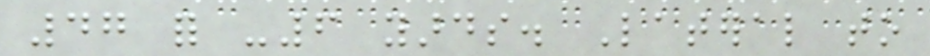47 for -6 yards. Lateral to
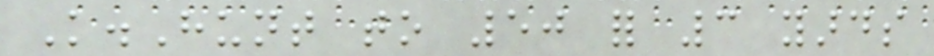K.Hunt to 50 for 3 yards
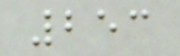253
